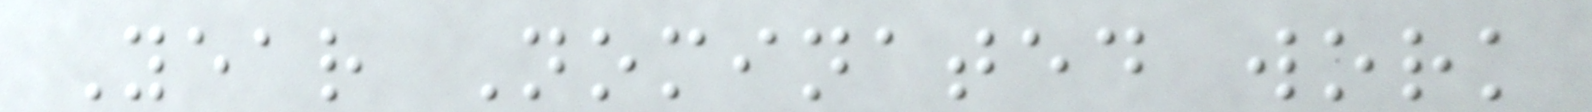Year Nominated work
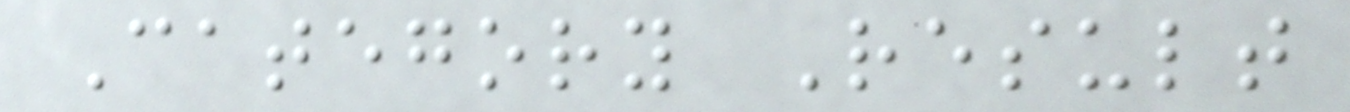Category Result
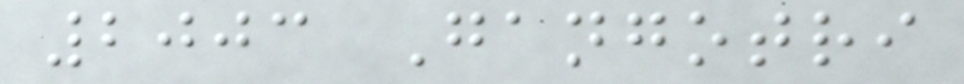2003 Gangotri
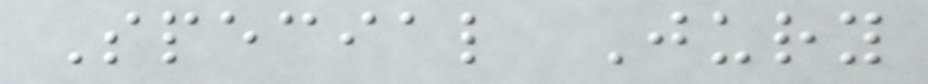Special Jury
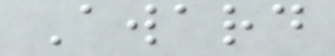Award
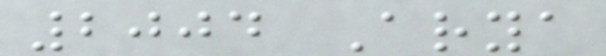2004 Arya
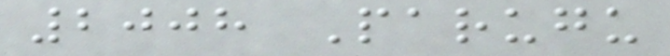2008 Parugu
